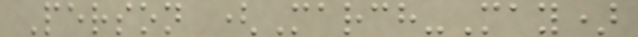Person (March-May)
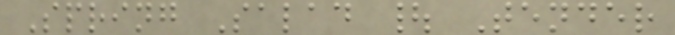Spring Salad | Tender
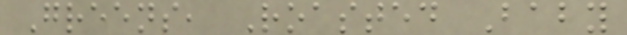Greens, Roasted Baby
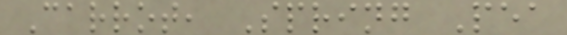Carrot, Spring Pea
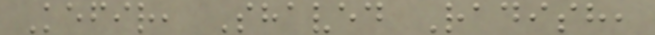Kefir, Shaved Radish,
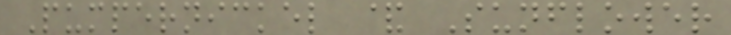Pumpernickel & Sunflower
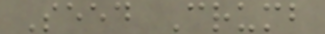Seed Crumb
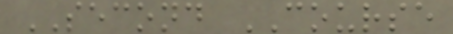SECOND COURSE
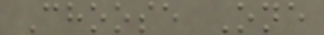Choose One
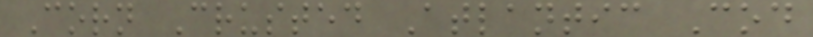Corn Crusted Atlantic Cod
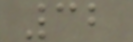32
